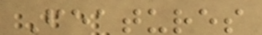Features
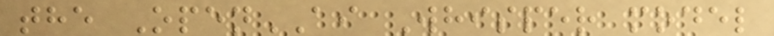the OpenAI Whisper model
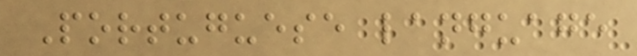Portuguese language
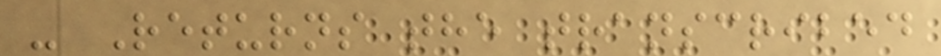- Returns the transcribed
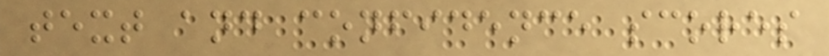text and confidence scores
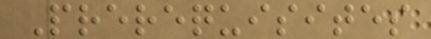Prerequisites
